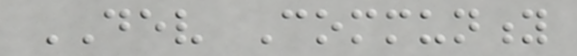DEV Community
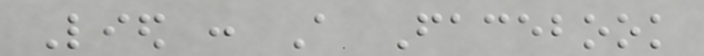Lied : A Facebook
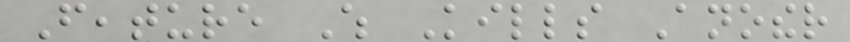Feature Which Kills Another
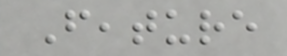Feature
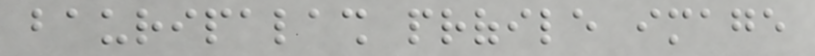bauripalash profile image
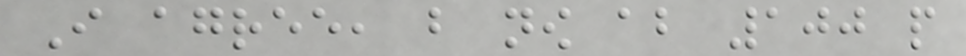I agree, but now about 100 people
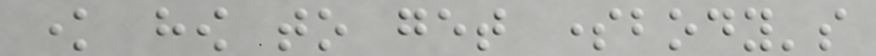know how to get somebody's
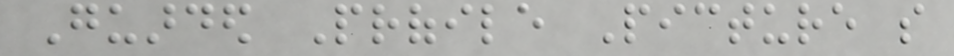Guarded Profile Picture so
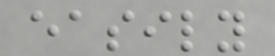easily
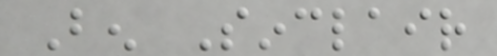Ben Sinclair
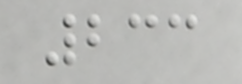233
